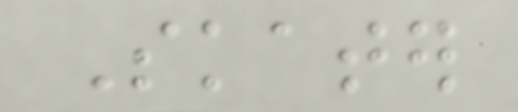Skater
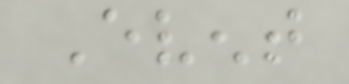Event
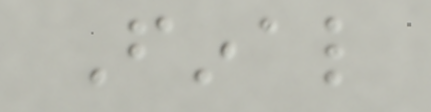Final
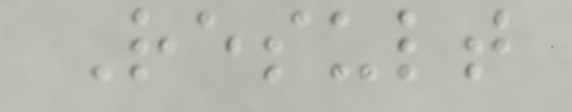Result
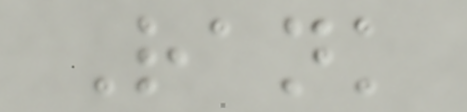Rank
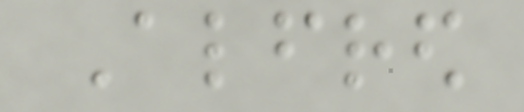Alfred
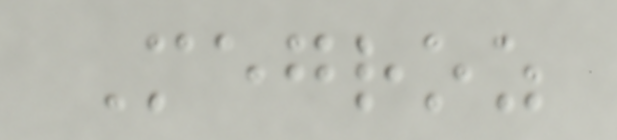Megroz
